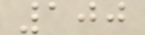100
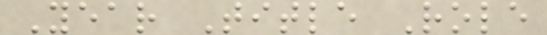Year Title Role
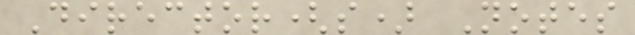Director(s) Notes
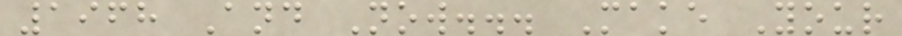1968 And Now... Make Your
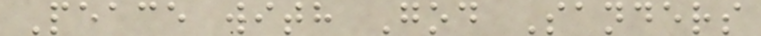Peace with God Sanders
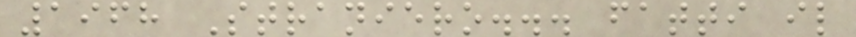1968 Straniero... fatti il
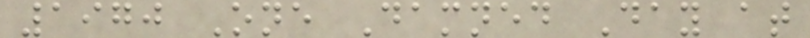1970 One Damned Day at
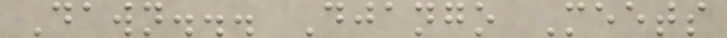Dawn... Django Meets
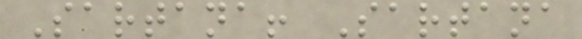Sartana! Sartana
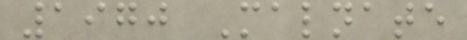1970 Malnate
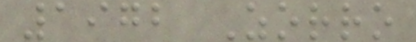1972 Zorro
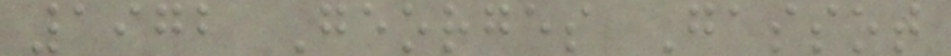1972 Georges Gassot
